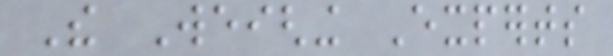The Weighing Experts
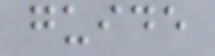guide
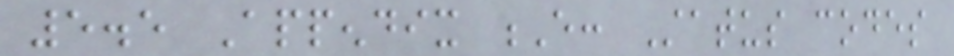5.5 Appendix E: Status codes
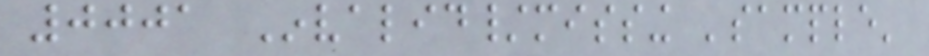0001 Invalid/missing 'sample'
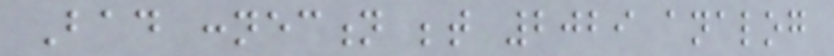Bad connection between 2029 analog
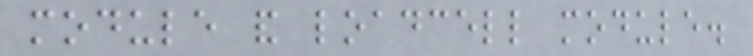module and loadcell module.
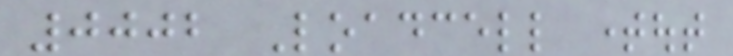0002 Loadcell timeout
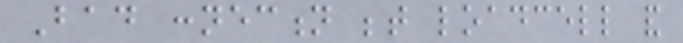Bad connection between loadcell and
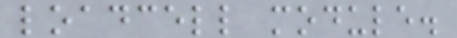loadcell module.
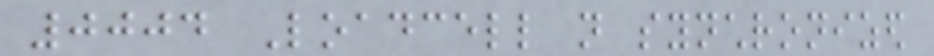0004 Loadcell not synchronized
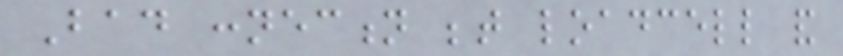Bad connection between loadcell and
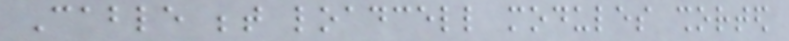Cable between loadcell modules shorted
